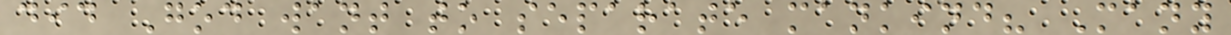did God want to separate mankind? Many
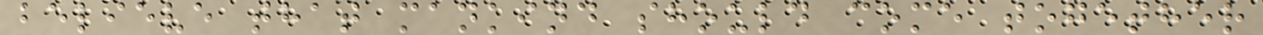believe that mankind should come together
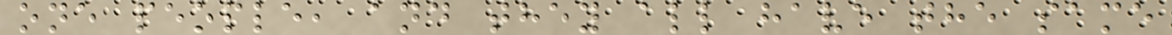one people, and they all have the same
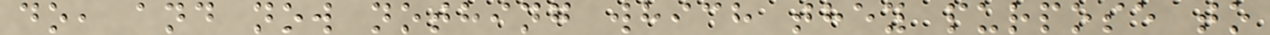do, and now nothing which they purpose to
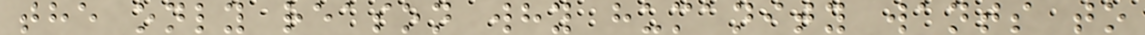the only reason why humanity wants to
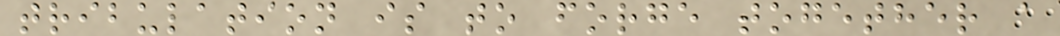tribulation is to forge together a
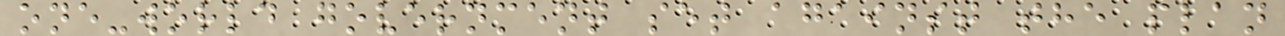one-world government set against the plan
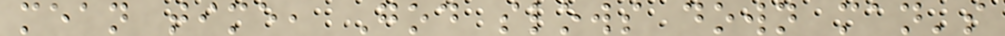mean time, God slows down man's
